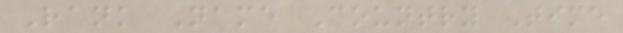Rank Name Country Time
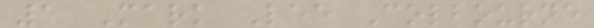1 Mark Lee Colbourne
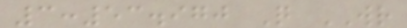3:53.970 Q WR
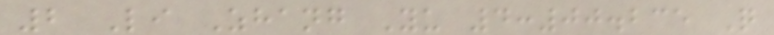2 Li Zhang Yu 4:00.235 Q
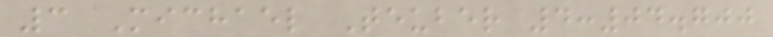3 Michael Teuber 4:04.700
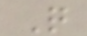Q
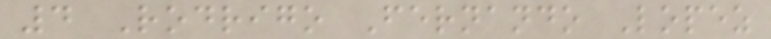4 Rodrigo Fernando Lopez
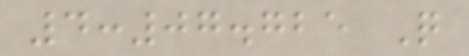4:07.725 Q
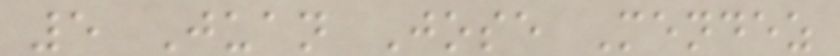5 Juan Jose Mendez
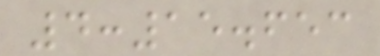4:15.653
